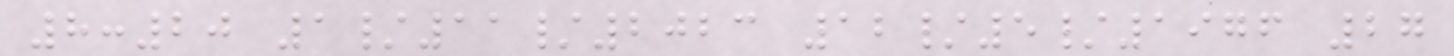8:20 1/11/2023 12/5/1976 27
